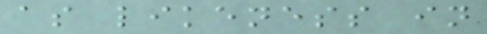as likeness in
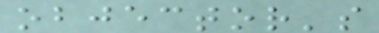objector's
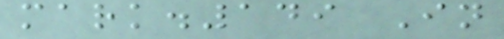mark.149 In
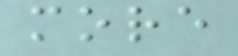more
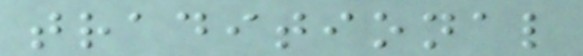traditional
